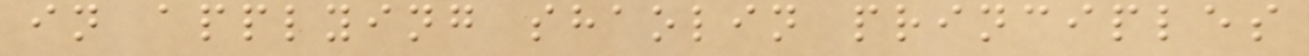in applying shaolin principles
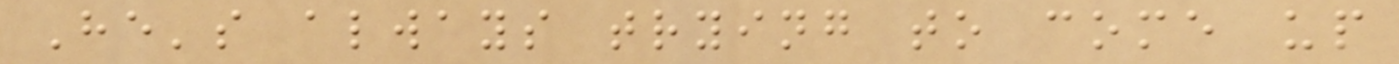He's always trying to come up
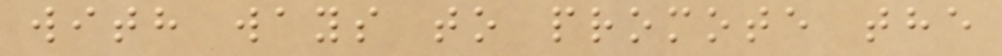with ways to promote the
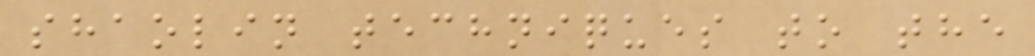shaolin techniques to the
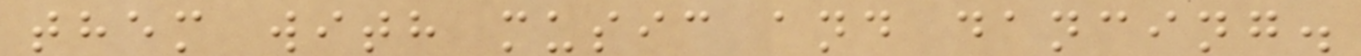them with music and dancing.
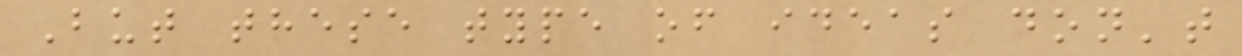But these type of ideas don't
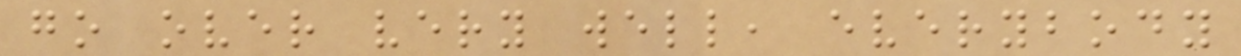go over very well, everybody
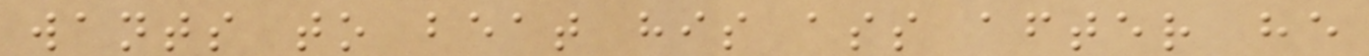wants to beat his ass after he
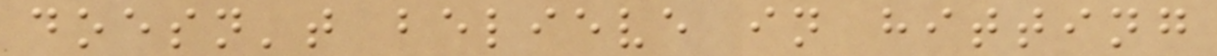doesn't believe in hitting
